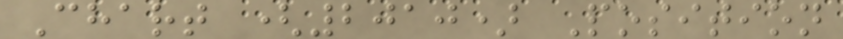Chart (2010) Position
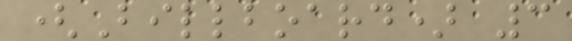(Billboard) 3
